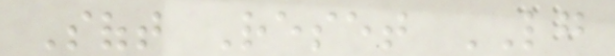Soft Reset LG
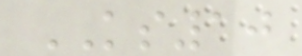KS10
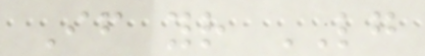If your LG
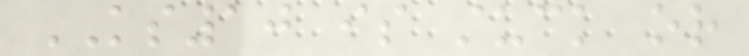KS10 is stuck or
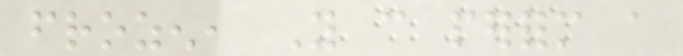frozen, You can perform a
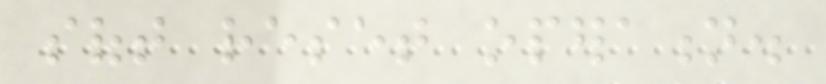soft reset operation.
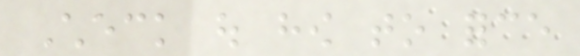Check out how to force
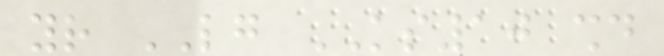your LG KS10 should
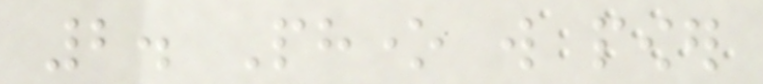2. Phone will power
